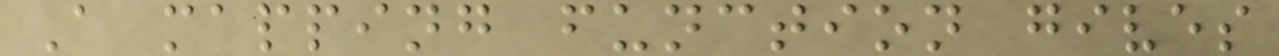A mapping function gives
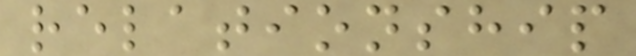relationship
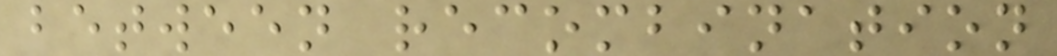between recombination
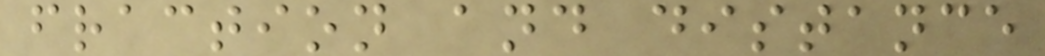fraction and distance
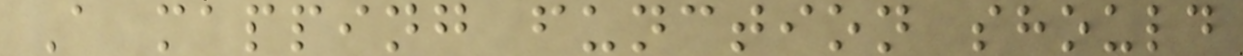A mapping function should
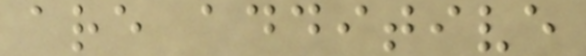are additive
